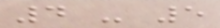4 - 5
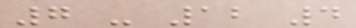7 - 12 4
